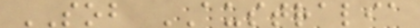SOB AUSTRALIA
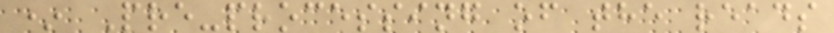* Pre-processing of the reads
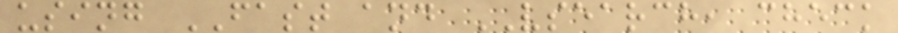using FAST and VSEARCH, check
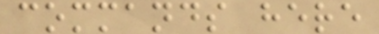commands here
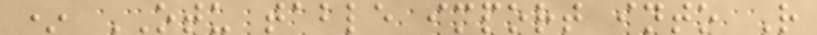* OTU table import into R
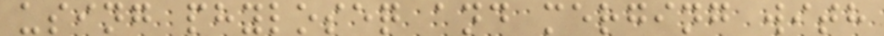using phyloseq and merging with
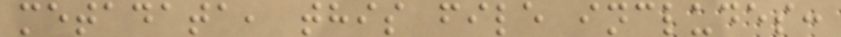metadata, this file includes:
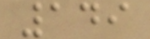149
